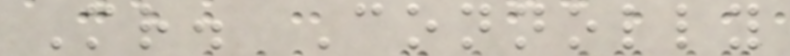Mr. Connolly
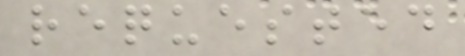requested
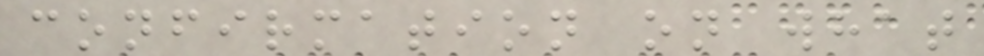confirmation on what
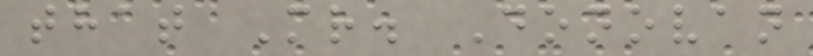that Mr. Donovan
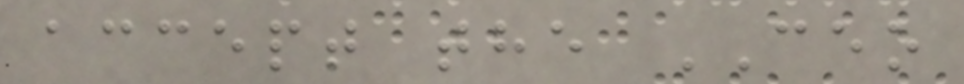accept the CEO
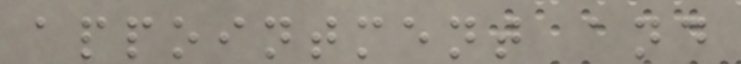appointment and
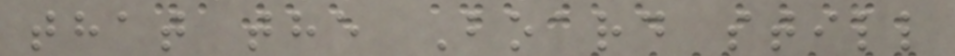that the Board still
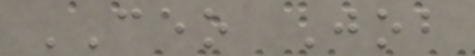CEO Job
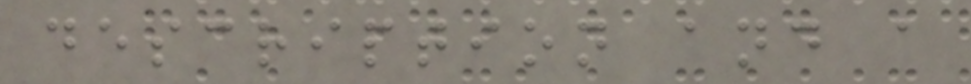description and a
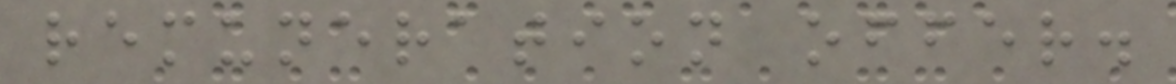remuneration offer.
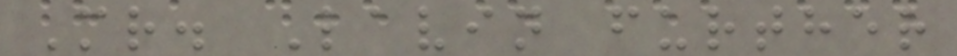Mr. Lavin further
